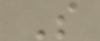S
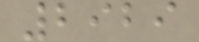2929
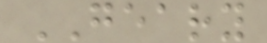GEARY
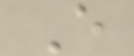E
